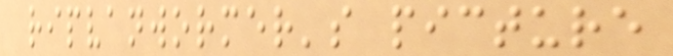ripvanwormer's picture
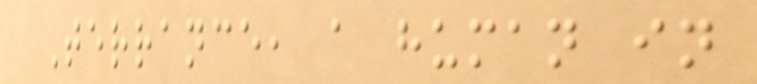Terrance, a human in
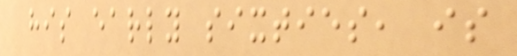his early sixties, is
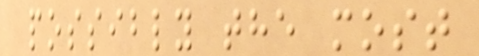possibly the most
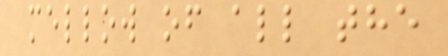mellow of all the
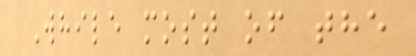While most of the
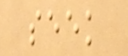seek
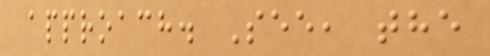approach. See, the
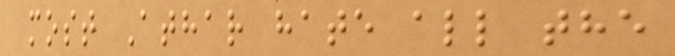most Athar hate all the
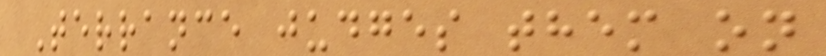Terrance judges them on
